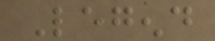Legend
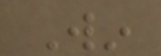Win
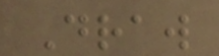Draw
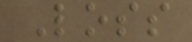Loss
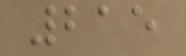215
